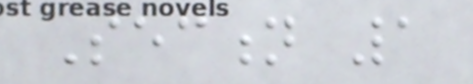Section 1
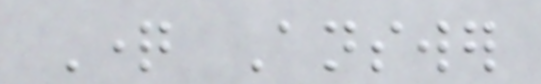Question Answer
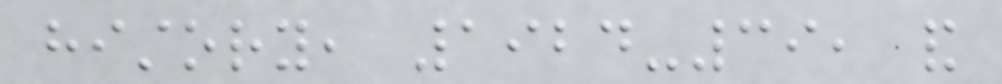history, 1924-39, and
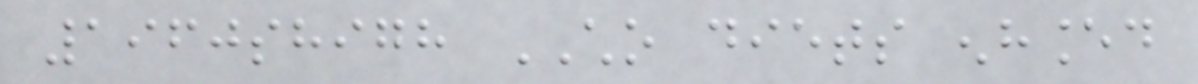1960shigh CHO diets enhanced
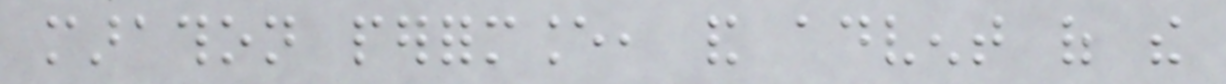marathon performance, and advent of the
